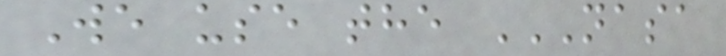We use the NASA
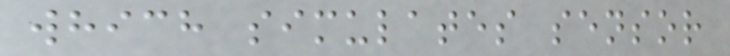which simulates sensor
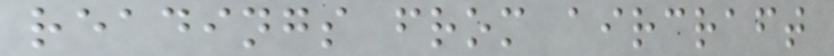readings from aircraft
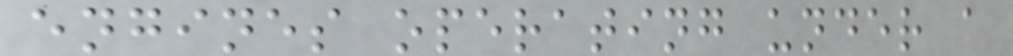engines operating under a
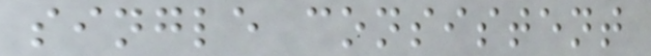single consistent
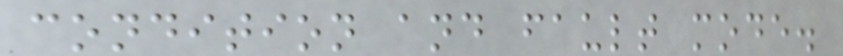condition and fault mode.
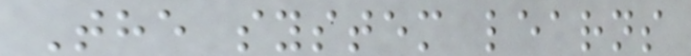The system learns
